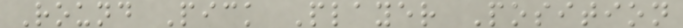Round Pick Player Position
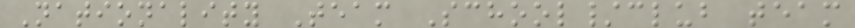Nationality Team School/club team
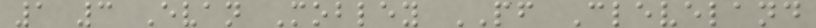1 3 Evan Mobley PF Cleveland
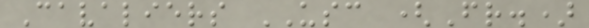Cavaliers USC (Fr.)
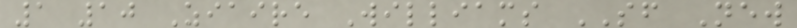1 10 Ziaire Williams SF New
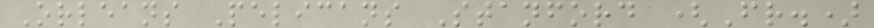Orleans Pelicans Stanford (Fr.)
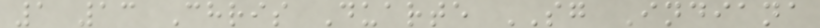1 13 Chris Duarte SG Indiana
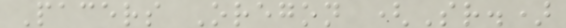Pacers Oregon (Sr.)
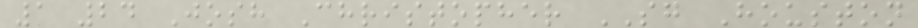1 24 Josh Christopher SG Houston
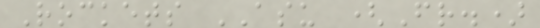Rockets ASU (Fr.)
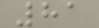81
